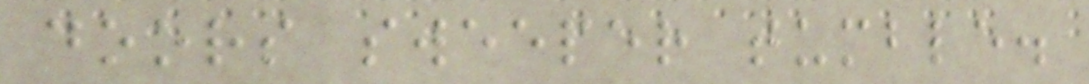doors sweeper tumble.
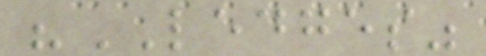"LEDGES"
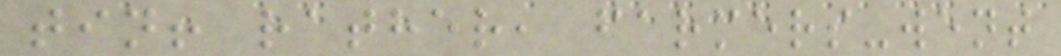tin! rather, farmers-went
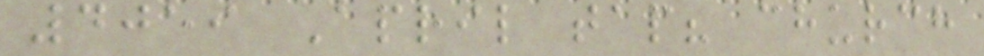4059 April tap? church
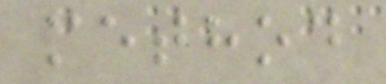method
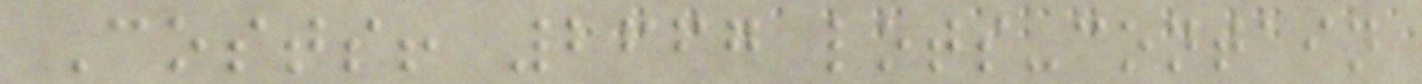Costs! 2667 lots-contain
